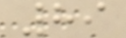89
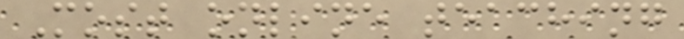Most online teaching
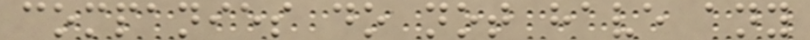companies do not have any
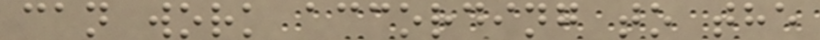can work according to the
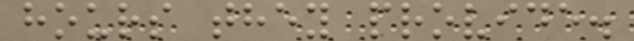hours they provide.
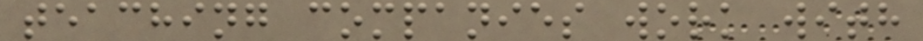teaching companies work with
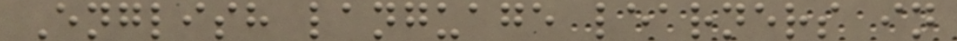English language learners in
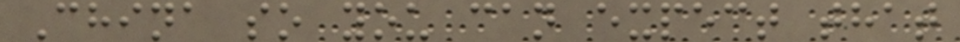China so you can expect that
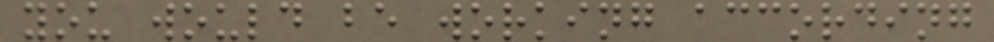you would be working according
